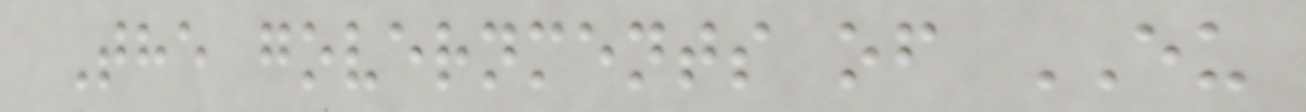The governments of EU
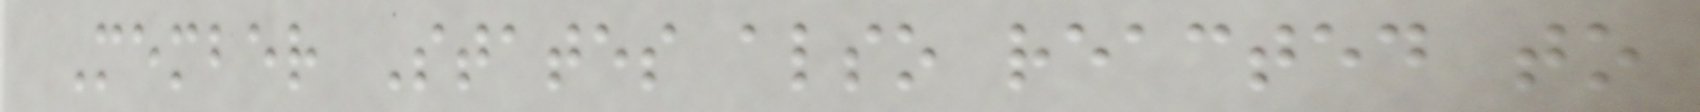Member States also reacted to
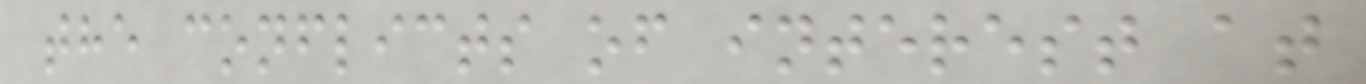the conflicts of interest at
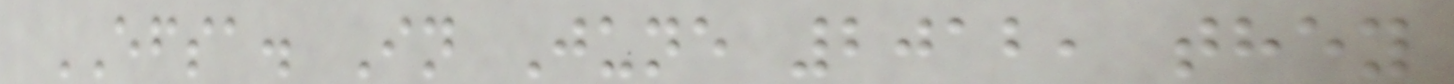EFSA. In June 2012, they
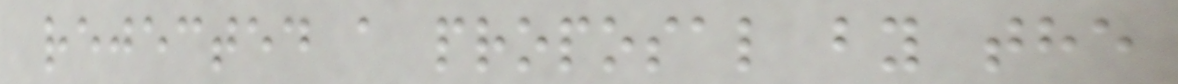rejected a proposal by the
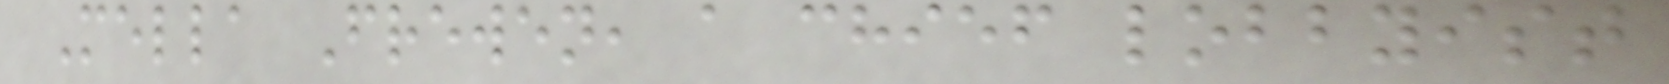Mella Frewen, a chief lobbyist
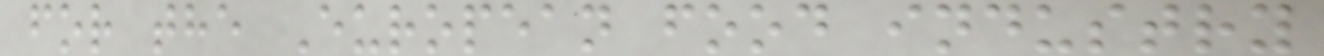for the European food industry
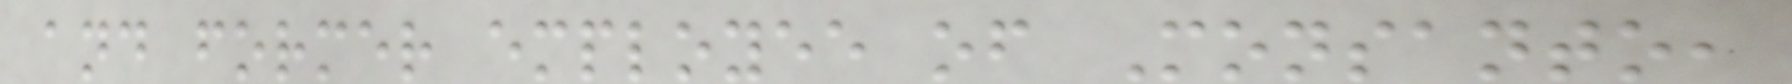and former employee of Monsanto,
